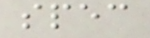spec
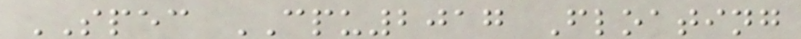SPEC CPU2017 Floating
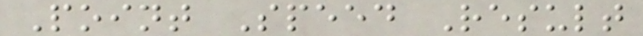Point Speed Result
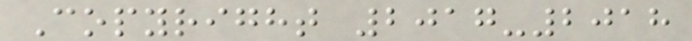Copyright 2017-2018
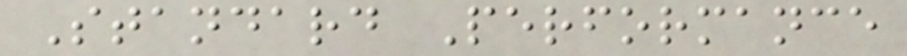Standard Performance
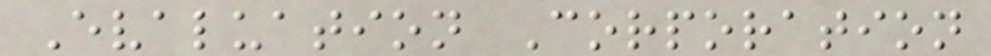Evaluation Corporation
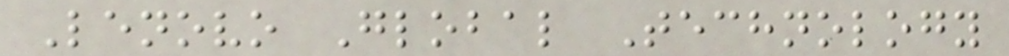Lenovo Global Technology
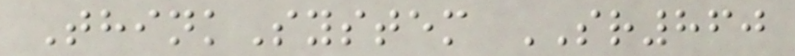ThinkSystem SR860
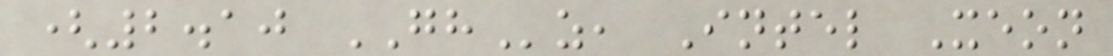(2.10 GHz, Intel Xeon
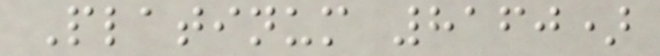Platinum 8160)
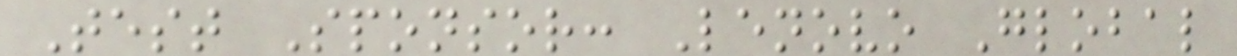Test Sponsor: Lenovo Global
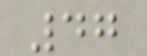47
